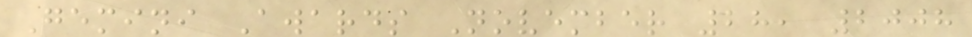Gemini Awards November 28, 2008
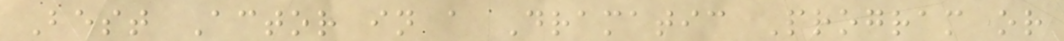Best Actor in a Dramatic Program or
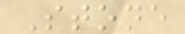Stone
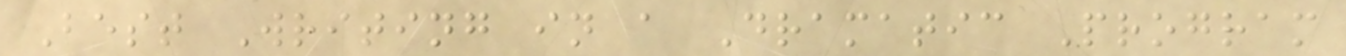Best Writing in a Dramatic Program
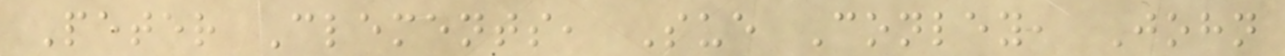Peter Clements, Sue Conley, John
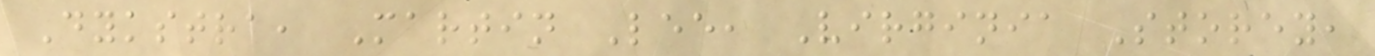Dykstra, Martin Lee, Virginia Storey,
